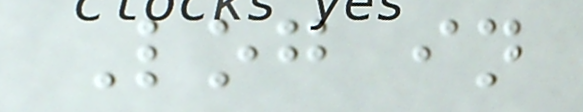Log in
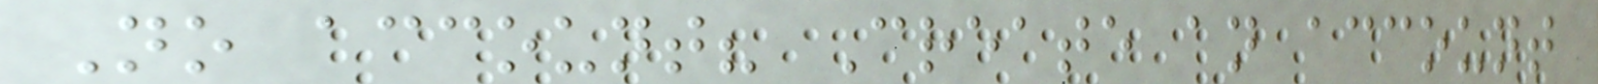No account? Create an account
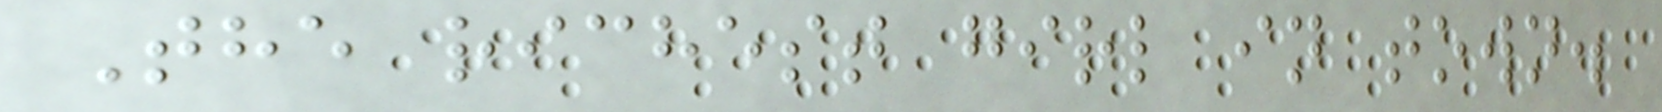The richest girl in town.
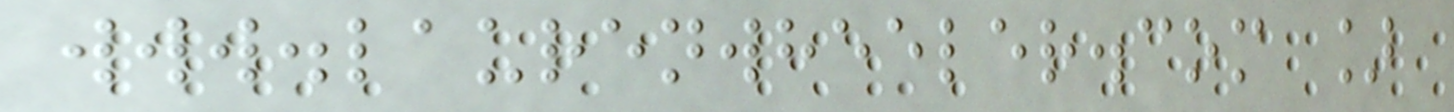www.laurenwheeler.com ]
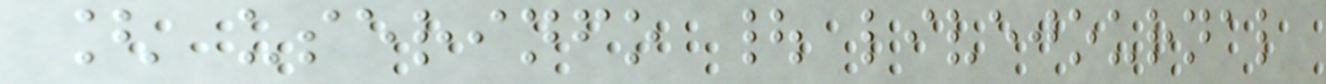[ userinfo | livejournal
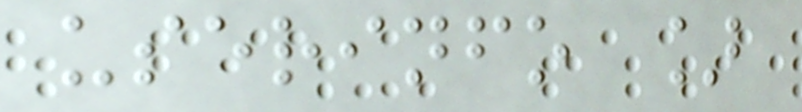userinfo ]
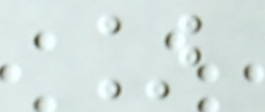]
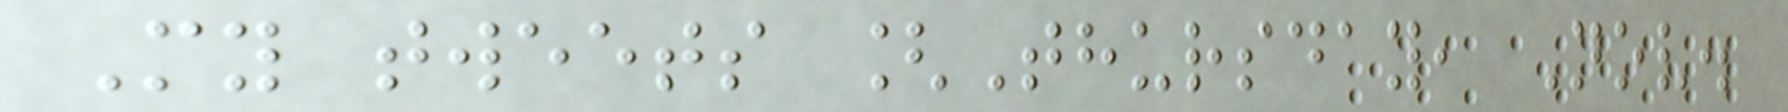My tweets [Thursday, Nov.
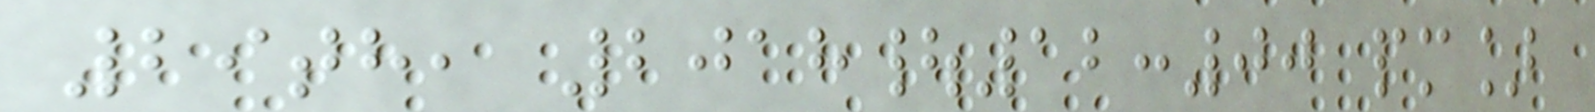29th, 2018|12:00 pm]
